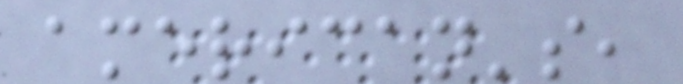american's,
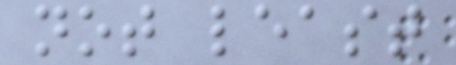not least
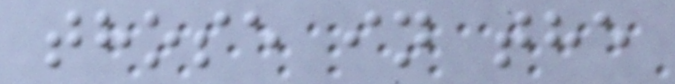those in the
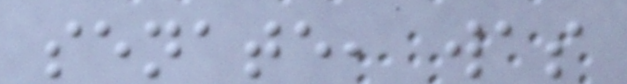senate, was
